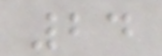24
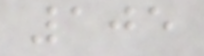105
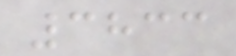3833
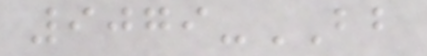9079-BB
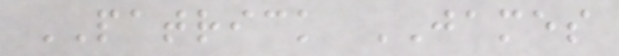PATRICK JAMES
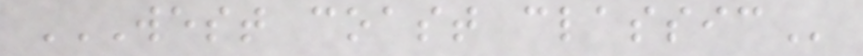WEST COAST CLASSIC
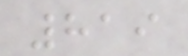819
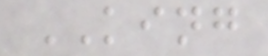KING
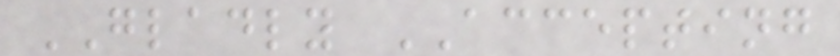GLADLY ACCEPTING
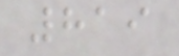819
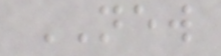NEW
